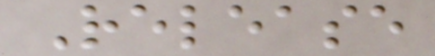Release
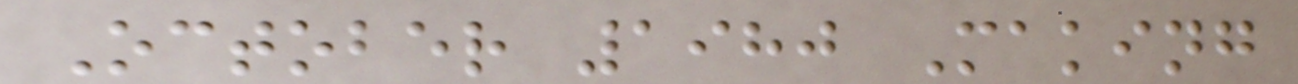October 1980 Making
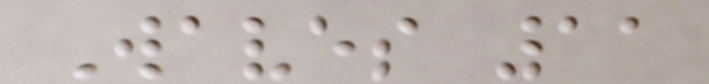Waves 11
